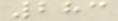283
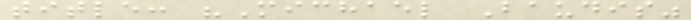title: "Michael Baudis"
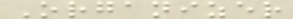Organizer
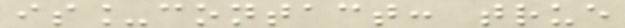is_contact: true
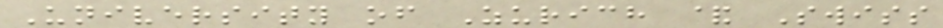University of Zurich & Swiss
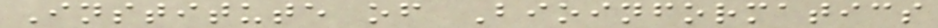Institute of Bioinformatics
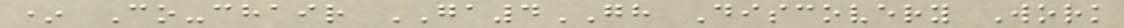* Co-chair GA4GH Discovery Work
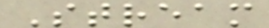Stream
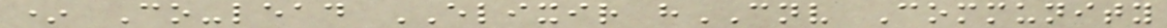* Co-lead ELIXIR hCNV Community
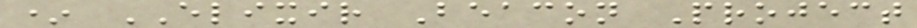* ELIXIR Beacon Project
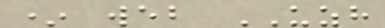* web UZH
